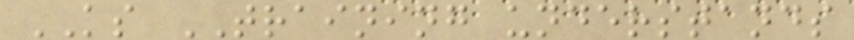KS TRAINING understands
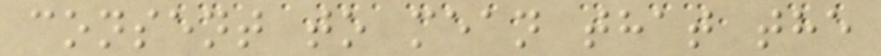consent to mean that the
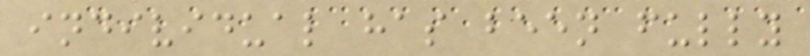individual has been fully
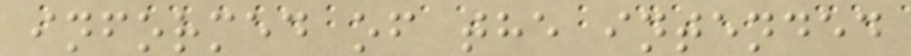informed of the intended
